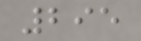295
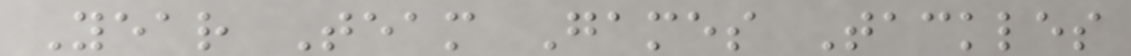Year Team Games Tackles
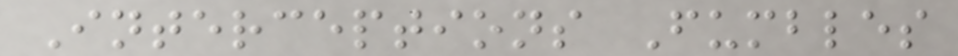Interceptions Fumbles
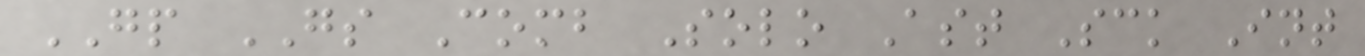GP GS Comb Solo Ast Sck Int
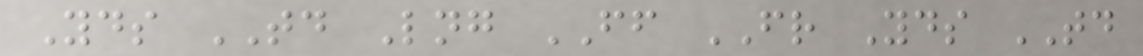Yds TD Lng FF FR Yds TD
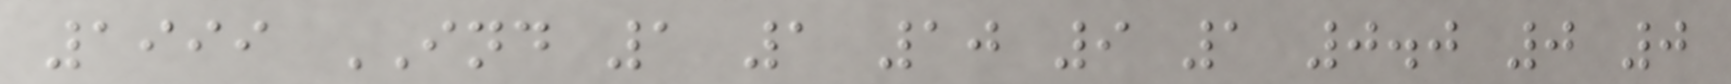1999 IND 1 1 10 9 1 0.0 0 0
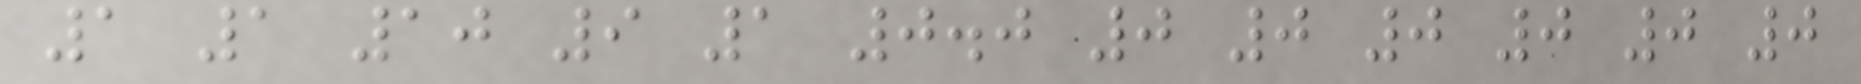1 1 10 9 1 0.0 0 0 0 0 0 0
